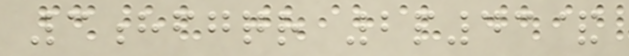3hfgqr 2p43&
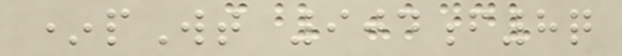*pWt 904f8q
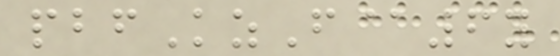pbfKzF@6y
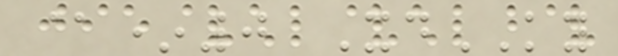@*0 XdKY
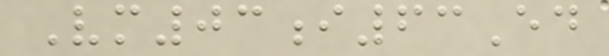Vm03i63Ed
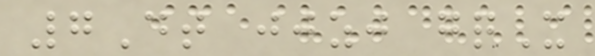7Dt jjzj gqX
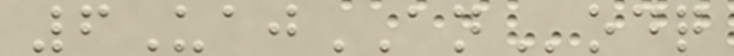6UajANodq
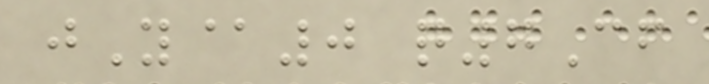jY@0 q7Cf
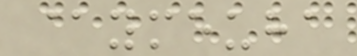@ymeuha
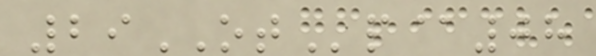29OTp@08
